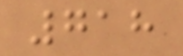718
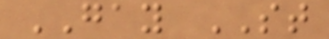GAY ST
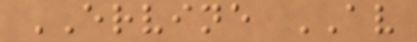ERVINE AV
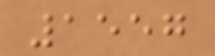1557
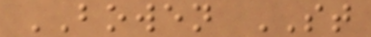BOWEN ST
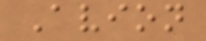Avion
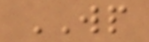WP
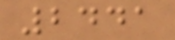2441
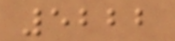5222
